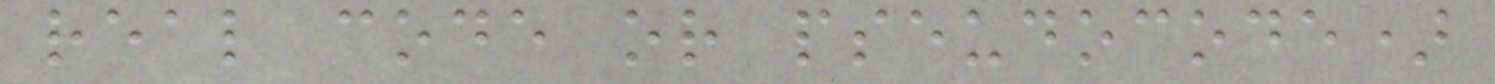real code or pseudocode)
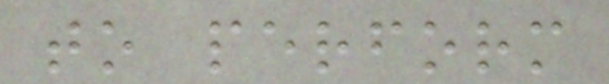to perform
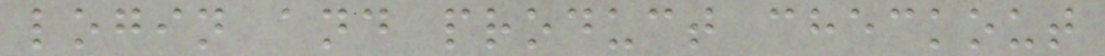login and product checkout
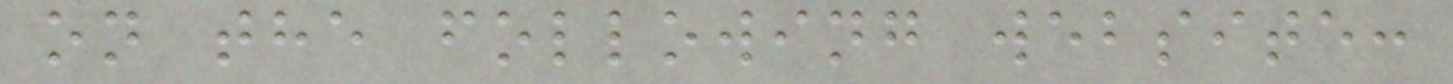on the following website:
